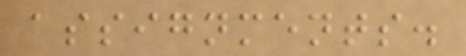assignments.
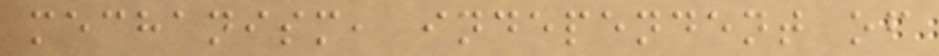mechanism, independent of
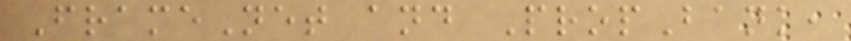FrameNet and PropBank,
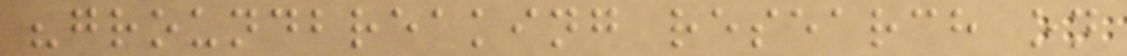"groundbreaking research on
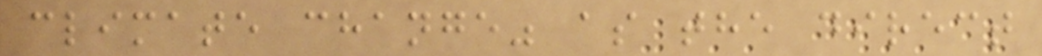climate change" as the direct
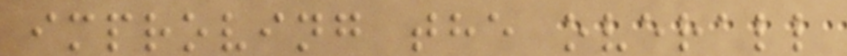improving the overall
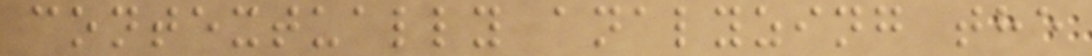contextually analyzing the
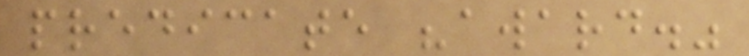predicate "award."
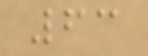63
